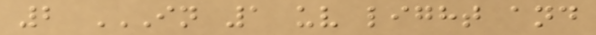2 IN 1 UV LIGHT AND
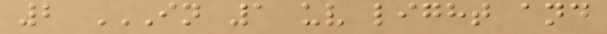2 IN 1 UV LIGHT AND
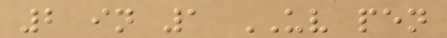2 in 1 UV pen
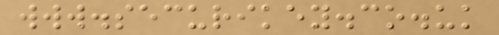www.securikey.co.uk
